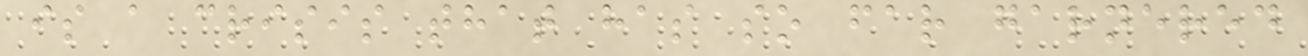is a crisis that has so far garnered
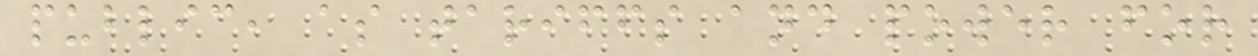public, as tariffs and power for
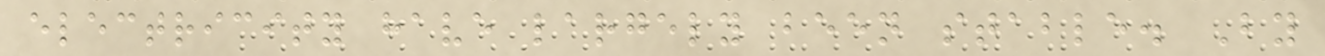electricity have largely been stable. By
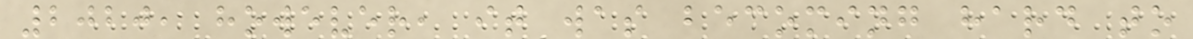2020, however, it was becoming hard to
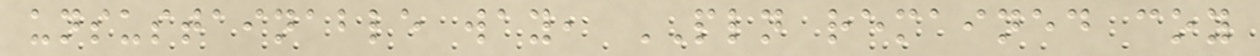unsustainable way, PLN remained coy
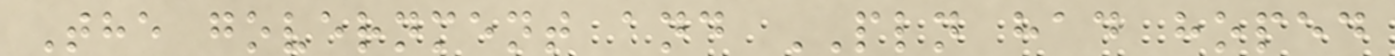The government and PLN had hoped
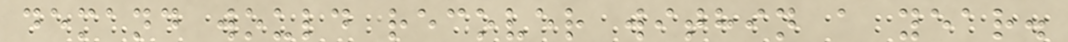demand would recover within a year.
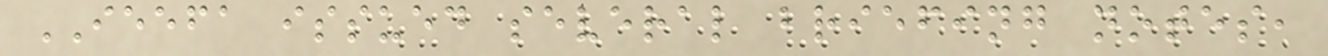IEEFA issued several briefing notes,
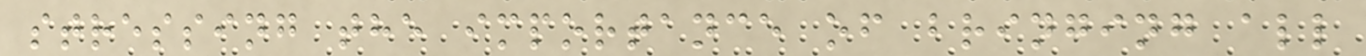stressing the importance of bringing all
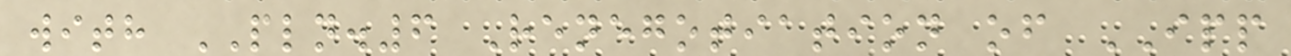with PLN.6 Renegotiation of IPP
